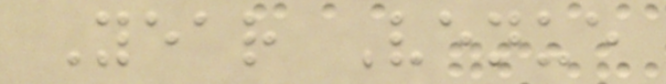Year Venue
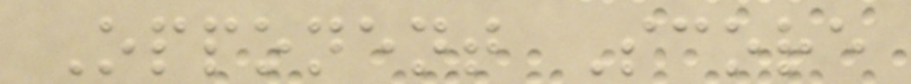Opponent Score
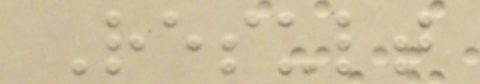Result
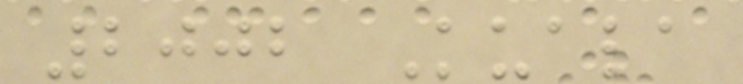2002 Kuala
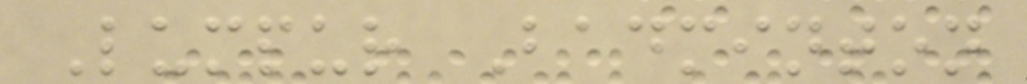Lumpur Badminton
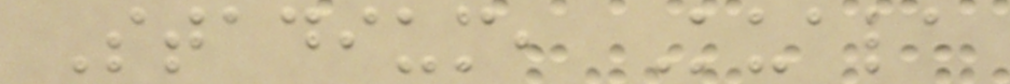Stadium, Kuala
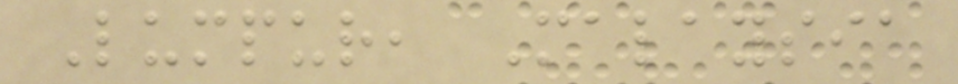Lumpur, Malaysia
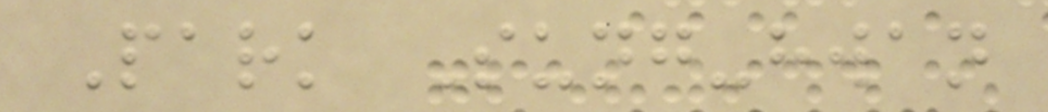Park Sung-hwan
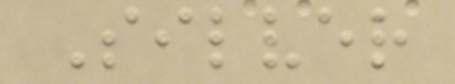Silver
